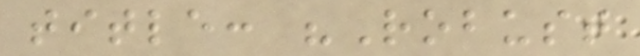title: "Robust
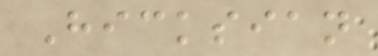Hicksian
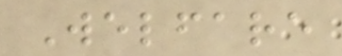Welfare
